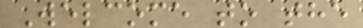Welcome to the
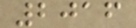2016
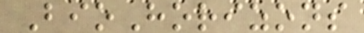BioHorizons
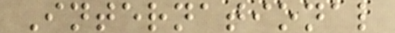International
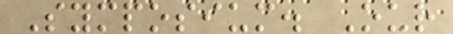Symposium. Our
